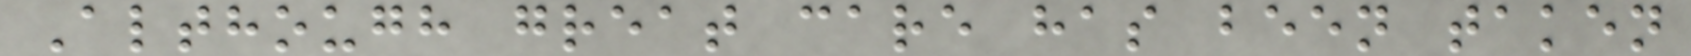Although great care has been taken
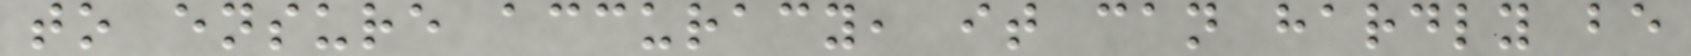to ensure accuracy, it can hardly be
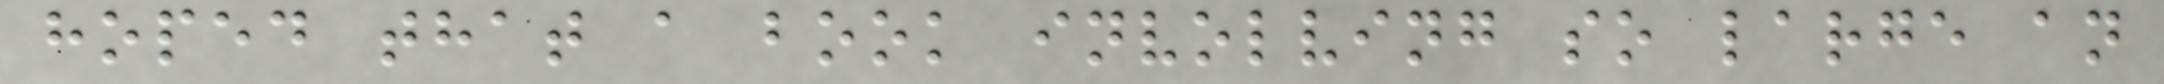hoped that a book involving so large an
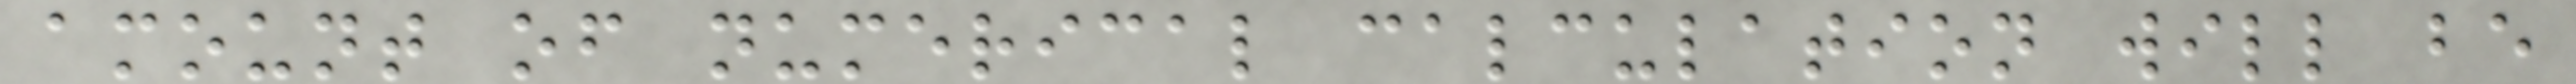amount of numerical calculation will be
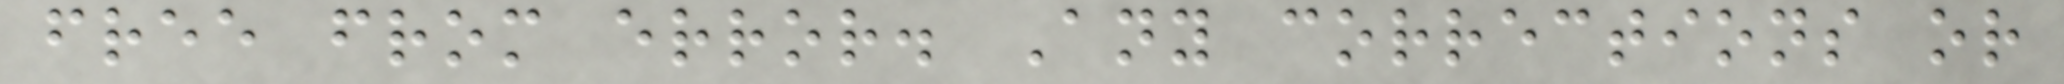free from error. Any corrections or
